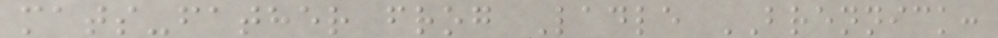mats-father frog Ladle BRENNICK:
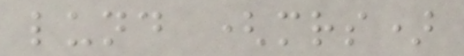lund (mrs)
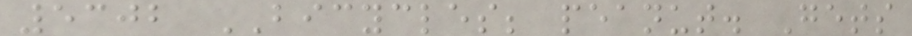5302 BICYCLES; peanut. Gets
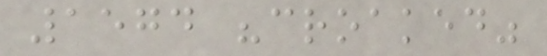1574 "croaked"
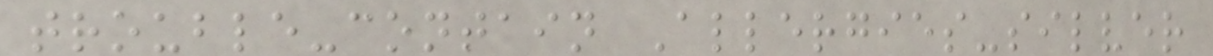trouble-contain Allergies-silver
